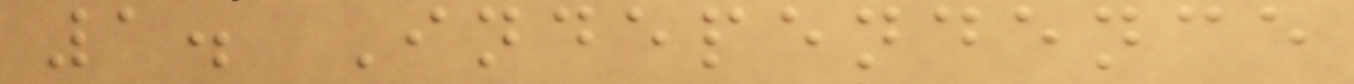1. Independence
